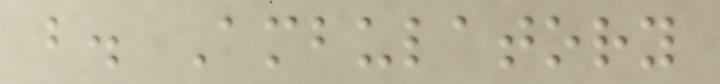b. Ambulatory
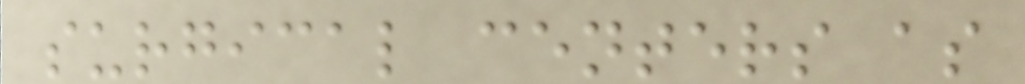surgical centers as
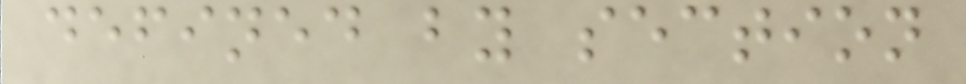defined by section
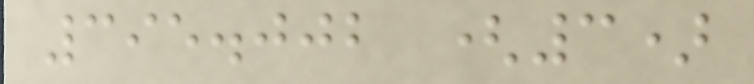395.002 (3)
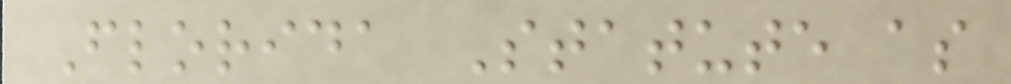Florida Statute as
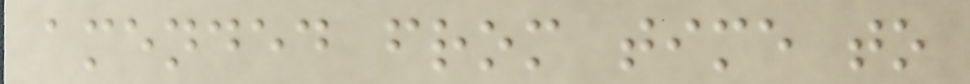amended from time to
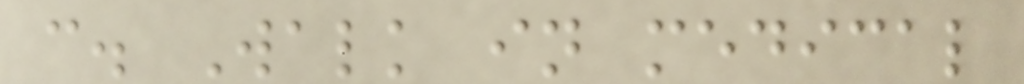c. Walk in medical
